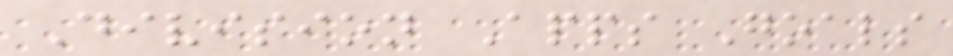Division Apps Goals
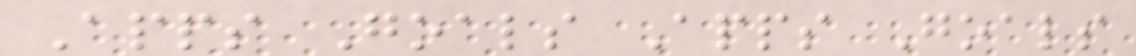Apps Goals Apps Goals
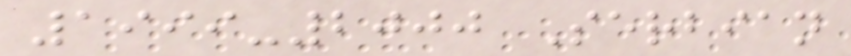1999-2000 Serbian
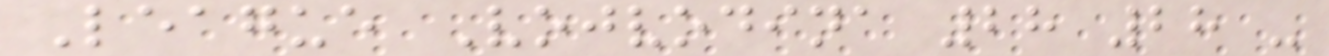League Vojvodina 28 28 -
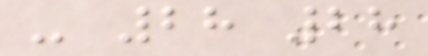- 28 28
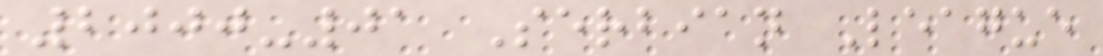2000-01 Serbian League
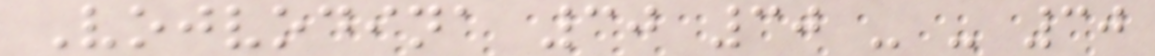Vojvodina 30 30 - - 30
